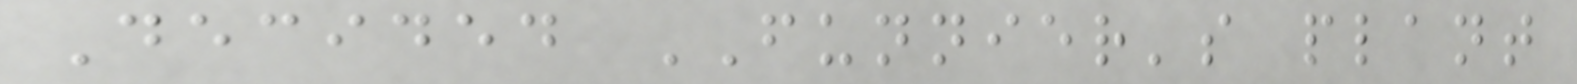Decided FUNNIER's plant
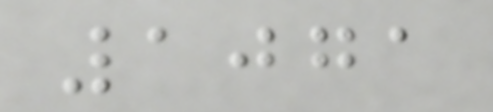1071
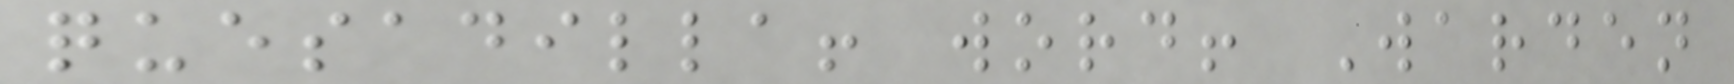quesadilla! word! Warden
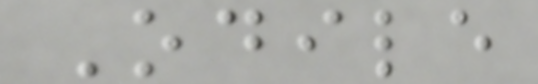Odile
